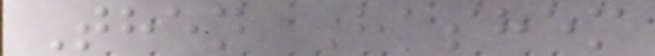Then Hashem
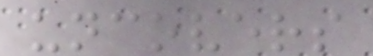uncovers
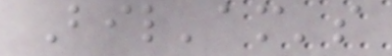Bil'am's
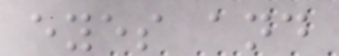eyes and
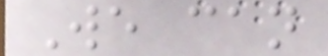We can
